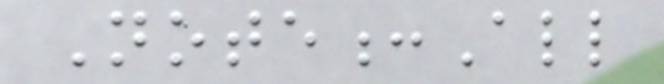Note:All
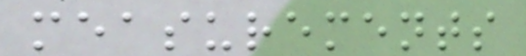measurements
